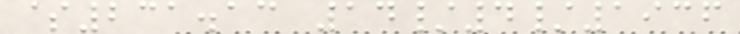$231.13 14/4/1936
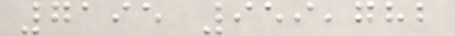7195 959,782
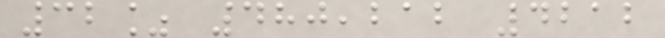32% 480,212 4212
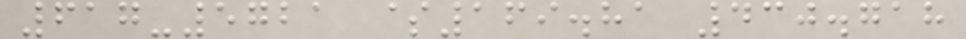617-5721 $169.81 430.718
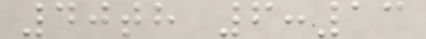40th 6:13
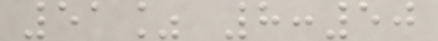51% 8:50
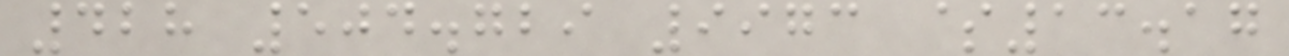428 504.729 9973 $13.17
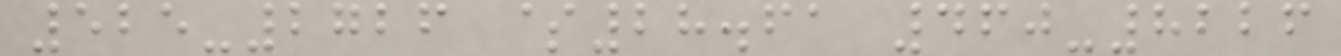525-2726 $28.61 460-8226
